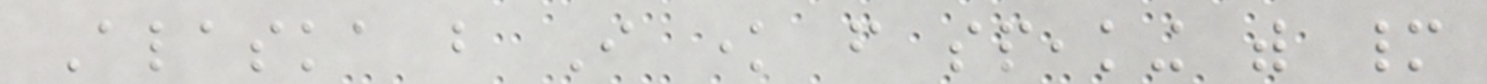Alaska but I know from speaking with many
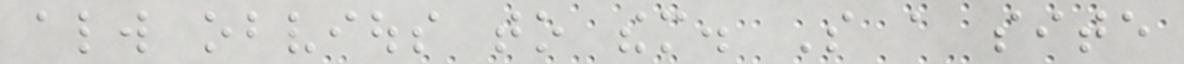always obvious to them. So a site
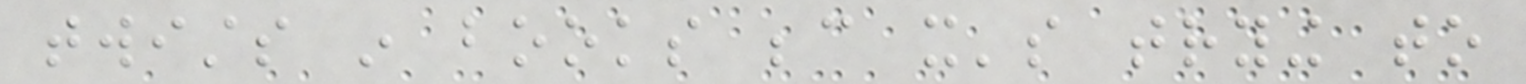twists in books because it's trying to
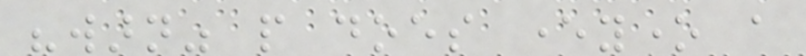"warn" people does everyone a
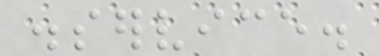disservice.
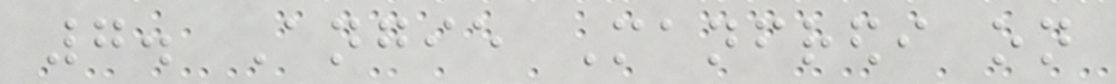7. Angie Manfredi on
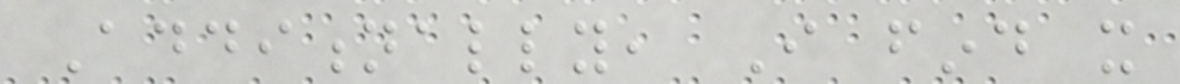Additionally, I find it
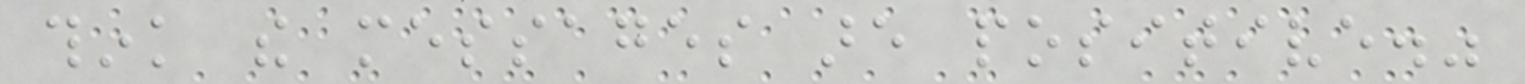think the messages are positive."
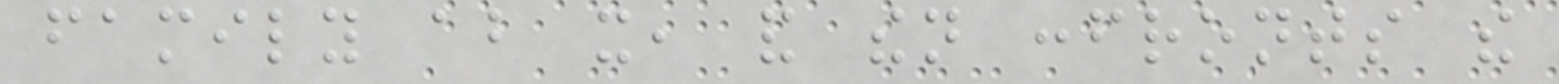family about it, and then confronts the
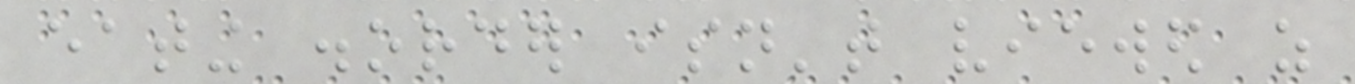eating disorder isn't viewed as
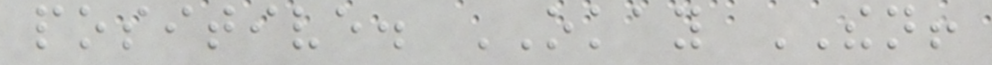positive. OKAY THEN!
